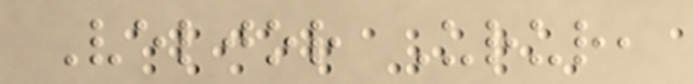Veljor Urur,
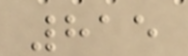815
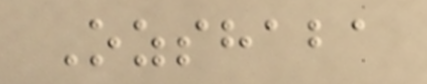Ozshaba
